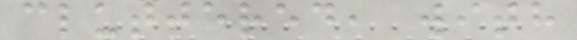cluttered, with
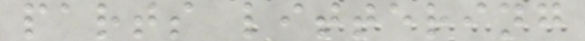parts littering
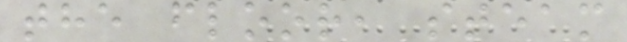the floor, steam
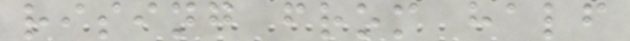rising from half
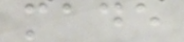made
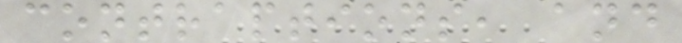contraptions, and
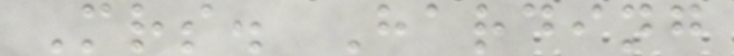Mrs. Harding
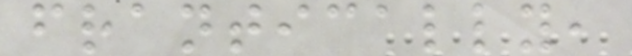frantically,
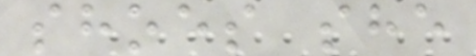shoes she
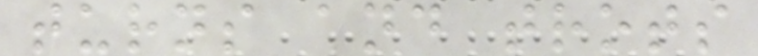turns and trots
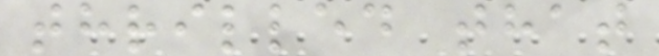thrilled that
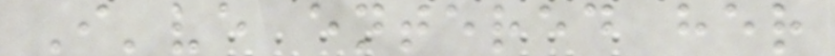I've entered her
